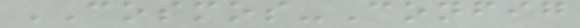COSMOS-Config
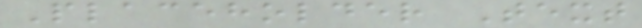Placeholder Text
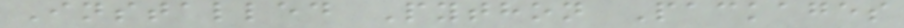Installed Python Packages
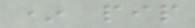* pip
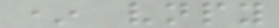* vnpy
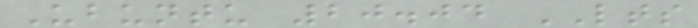Ubuntu 20.04 LTS
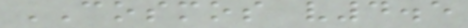COSMOS v4.5
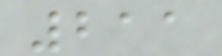211
